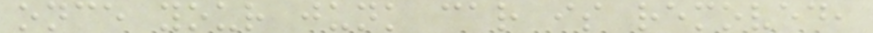once your junk car is removed,
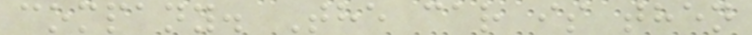company. The car is then
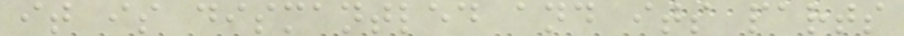it is dismantled and its parts
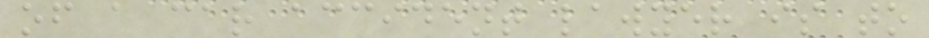of a car accident lawyer is to
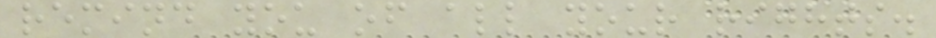remind you of all your rights.
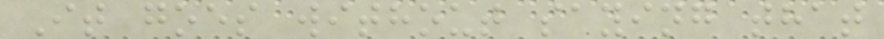It goes without saying that
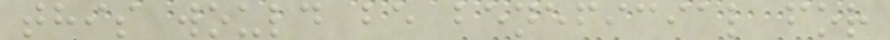this would be beneficial for
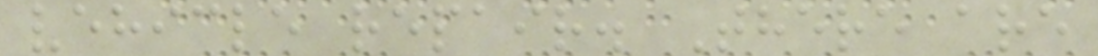vehicle repair. There are
